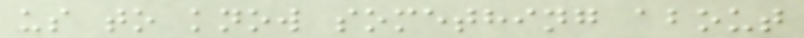us to know something about
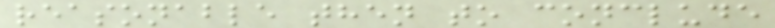reasonable then to conclude
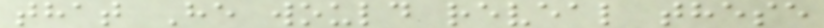that He would reveal these
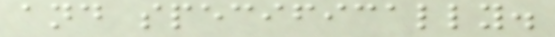and specifically.
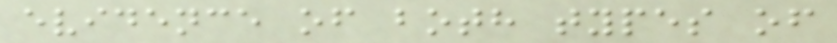evidence of both types of
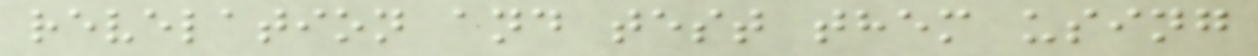revelation and test them using
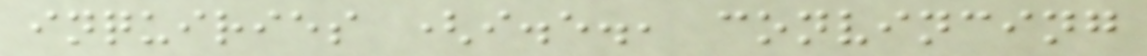inquiries (i.e., convincing
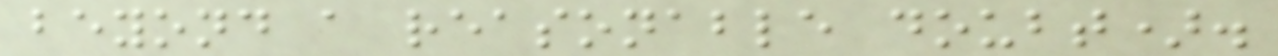beyond a reasonable doubt).
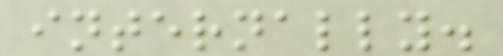internally.
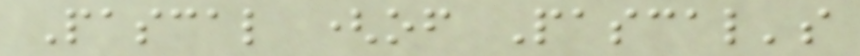Pascal (of Pascal's
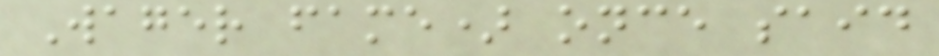Wager fame) once said
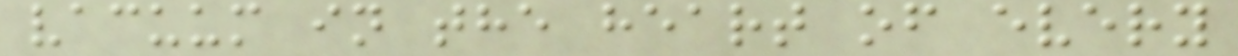vacuum in the heart of every
